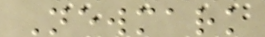Newmark
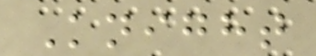Knight
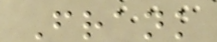Frank
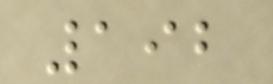192
